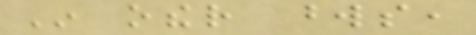In other words,
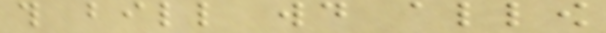this bill would allow
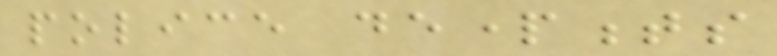police departments
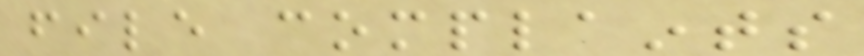file complaints
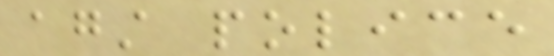against police
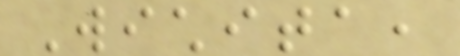Wichita,
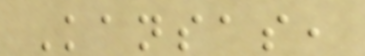Kansas,
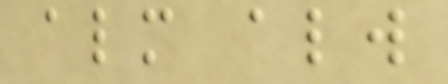almost always
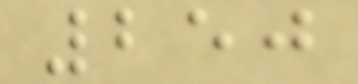250
